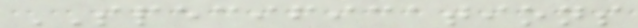SPECIFICATIONS
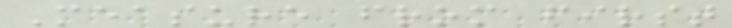Measure from first
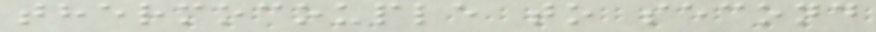thermocouple to second
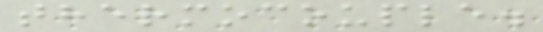thermocouple.
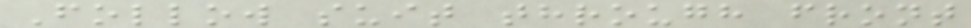Follow suit through front
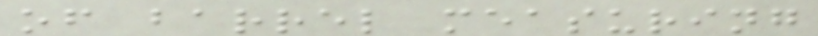of barrel measuring
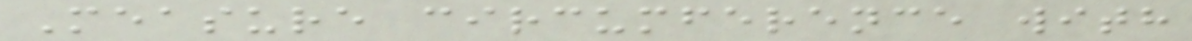Measure circumference with
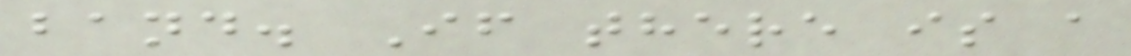band. If there is a
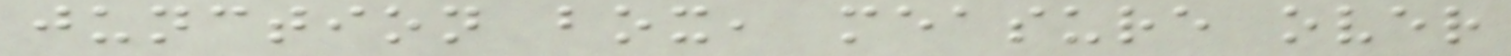junction box, measure over
